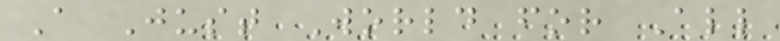A Just World for All
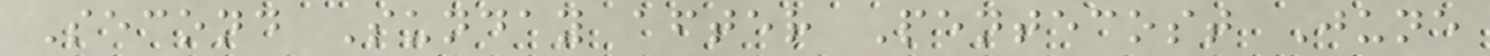Second Sunday after Pentecost June
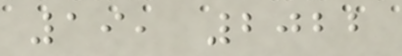19, 2022
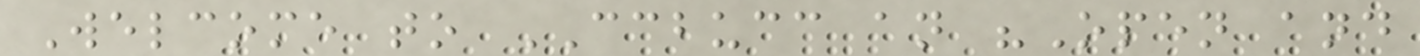Welcome to CCBUCC an "Open and
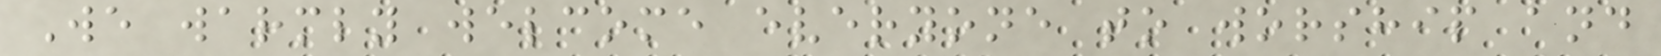We warmly welcome everyone to worship and
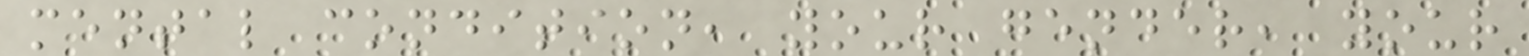mental condition, your gender, your
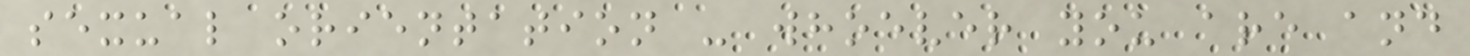sexual orientation - whoever you are and
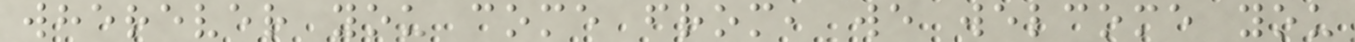wherever you come from, we welcome you
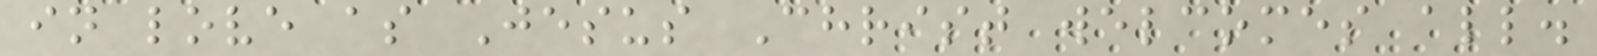in love as Jesus Christ welcomes all.
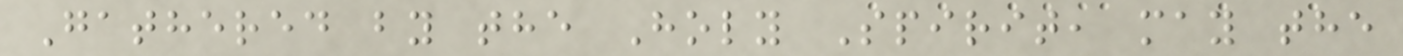Gathered by the Holy Spirit, may the
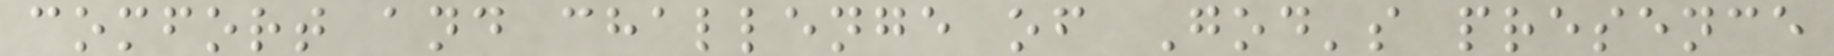comfort and challenge of God's presence
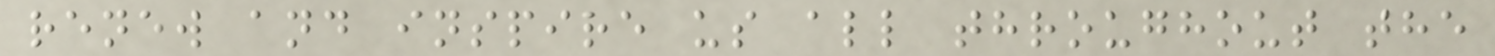renew and inspire us all throughout the
